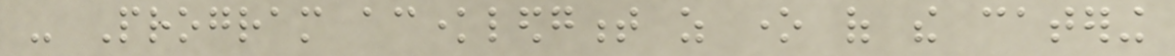- Program acknowledgment as one of the catering
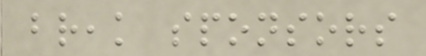break sponsors
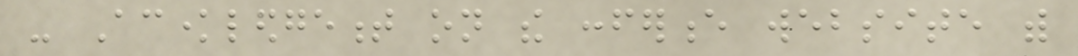- Acknowledgement on the conference website with
